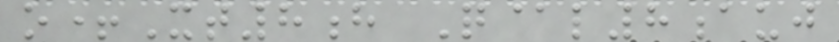o+Xt8h Q@l8auj
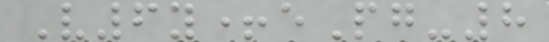V6y+ePg-8
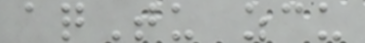aqTu zcu
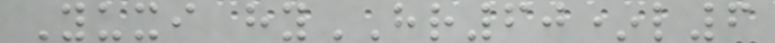Yuxi hyHR60*l6
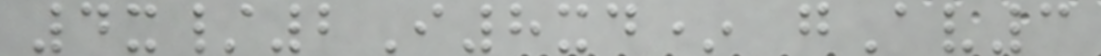4x/2I8xd* gAv3
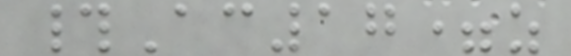#Ac17=z
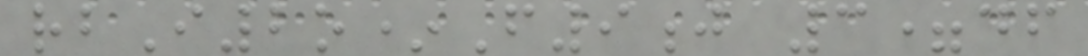rbI2o*F9j 3=df
